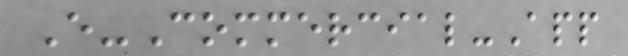E-Commercial-App
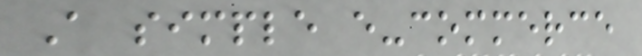A simple e-commerce
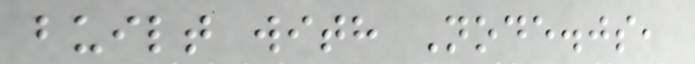built with Node.js,
